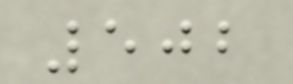502
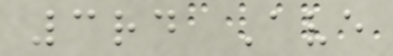3rd Ave
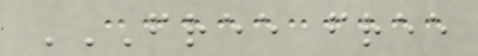FREE FREE
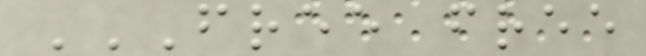FREE FREE
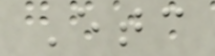Etc
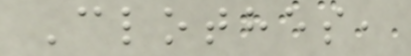Clothes,
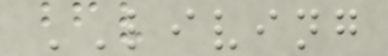LIVING
